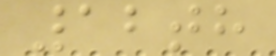12th
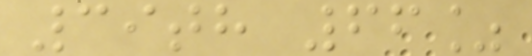39th 66%
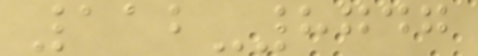112-8747
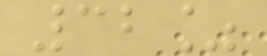32%
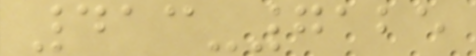413-7125
